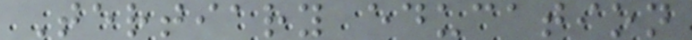Tertiary education
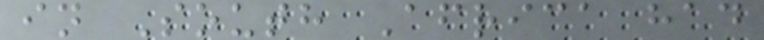in South Africa had
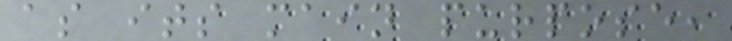as its main purpose,
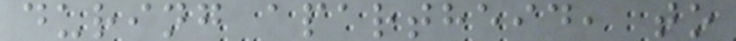during apartheid, to
